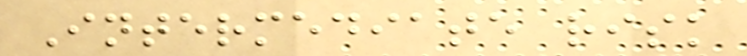Intermediate risk
